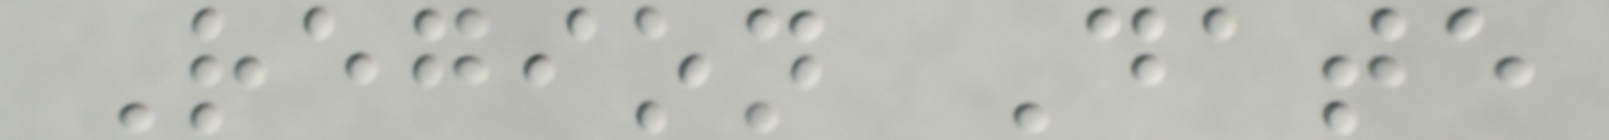Region Date
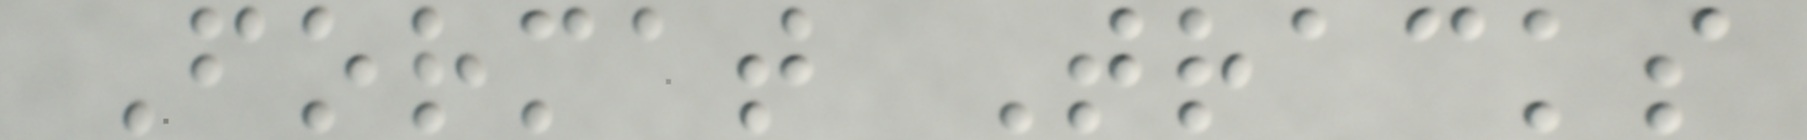Format Tracks
